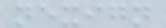nexign
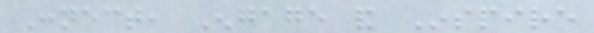Connect, Engage and Inspire
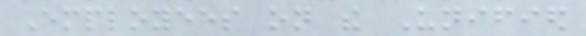Employees on the Unified
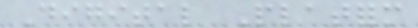Digital Platform
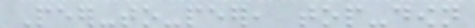Peer-to-peer, top-down
